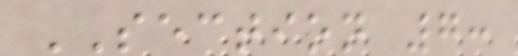SECTION 7:
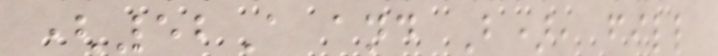(52A and B), fill
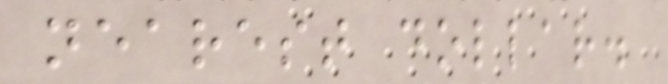nearest dollar.
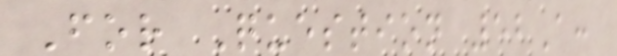For Question 52A:
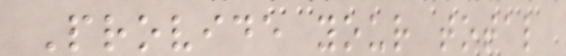Provide your total
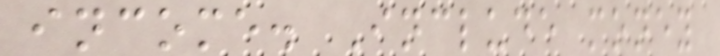income. Include money
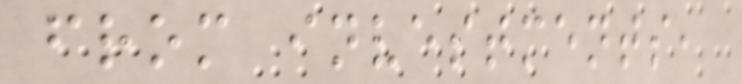from investments,
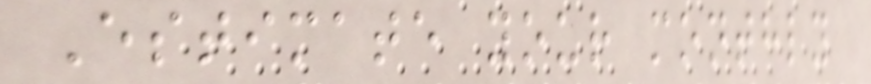Estimate your monthly
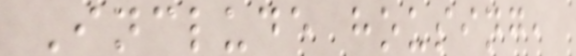Include housing,
